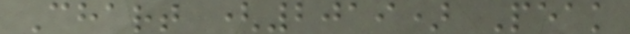Chart (2019) Peak
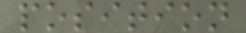position
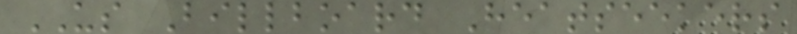US Billboard Heatseekers
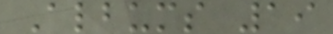Albums 19
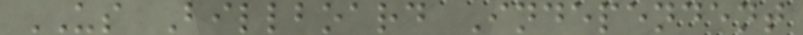US Billboard Independent
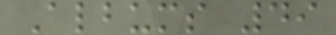Albums 49
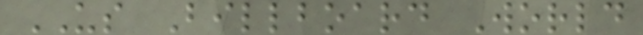US Billboard World
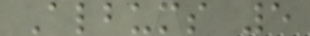Albums 5
